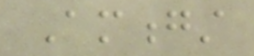Amongst
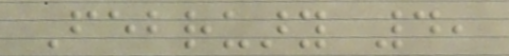February 4,
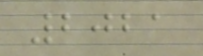2021
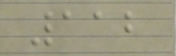112
